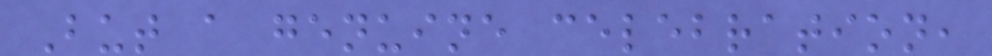But a genuine celebration,
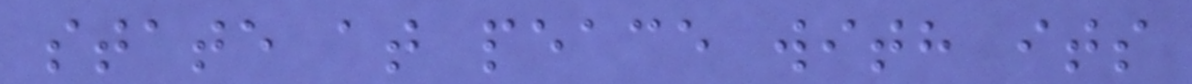state at peace with its
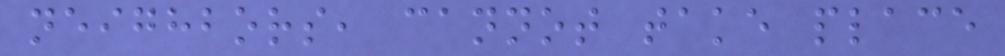neighbors, cannot take place
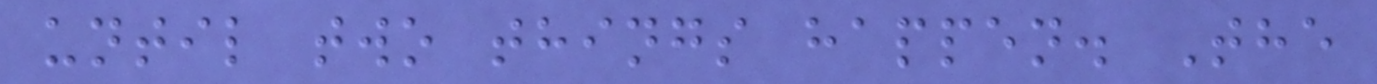until two things happen. The
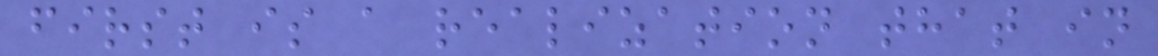first is a realization that in
